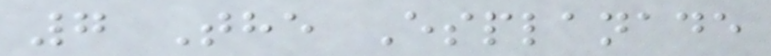7 The Esplanade
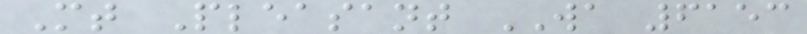Mt Pleasant WA 6153
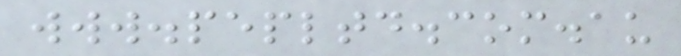www.pepltd.com.au
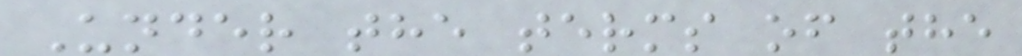Under the terms of the
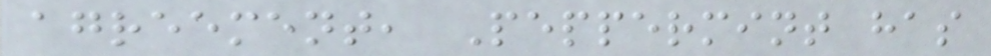agreement, Peppermint has
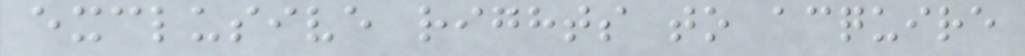exclusive rights to acquire
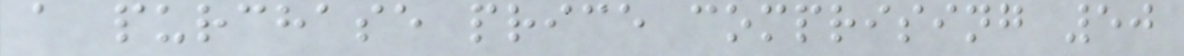a purchase price comprising 50
